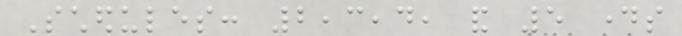Schedules: 2,3,4, and 5 days
